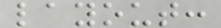layout:
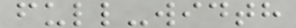full-width
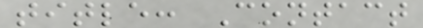title: Contact
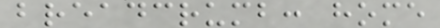breadcrumb: home
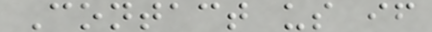Contact us if
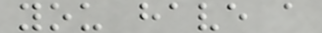you have a
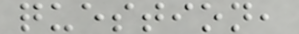question,
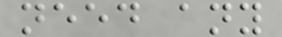need any
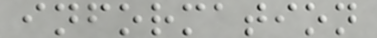information
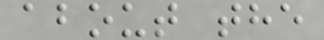about the
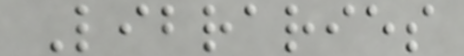Libraries
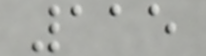115
